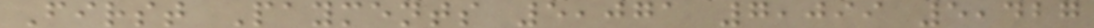First Payments 5,071 7,099 5,427
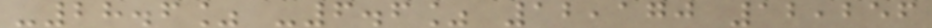-28.6% -6.6% 12,170 12,256
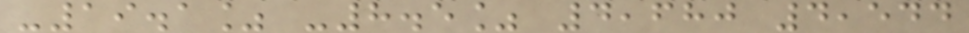-19.1% -8.5% 4,680 4,544
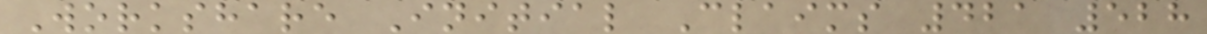Workshare Initial Claims 421 528
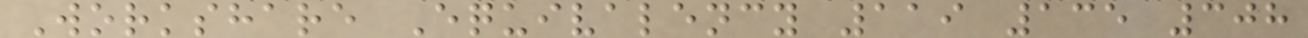Workshare Equivalency 119 135 308
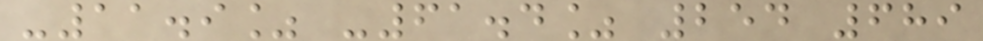-11.9% -61.4% 254 689
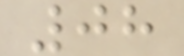08
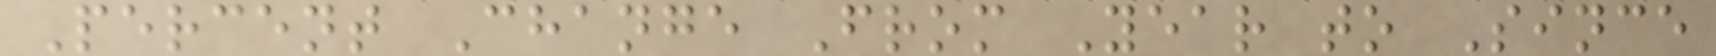Percent Change From Year to Since
